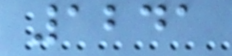1241
